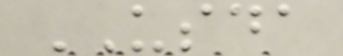USDA
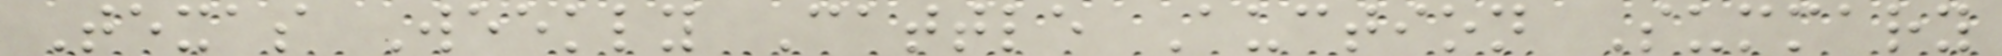Texas Weekly Cattle Auction Summary
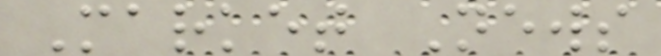Market News
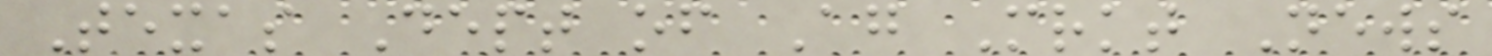Texas Dept of Ag Mrkt News
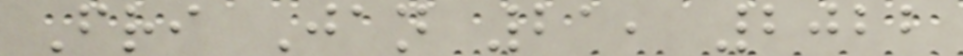Fri Jan 21, 2022
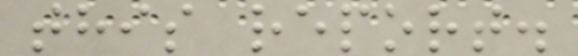this report.
